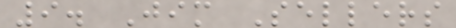9. Jim Sellers
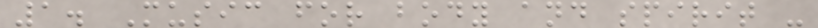1. Music for body and spirit -
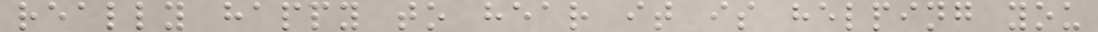really happy to hear it is helping you
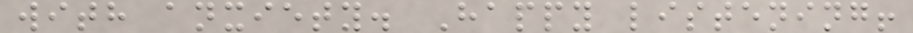with anxiety. Happy listening!
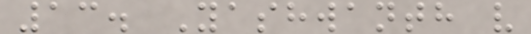13. Yashwanth v
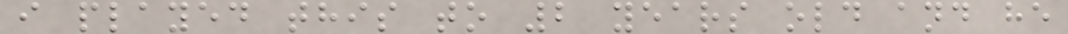i played this to 2 years old and he
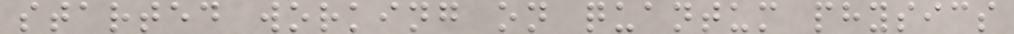started working on quantum physics
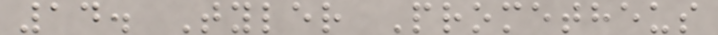14. Tyler Prometheus
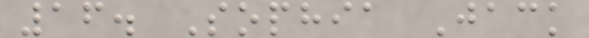16. Sophia Jack
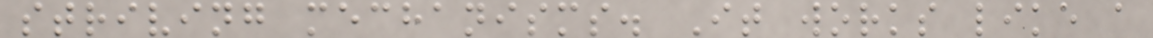striving mechanisms. It works like a
